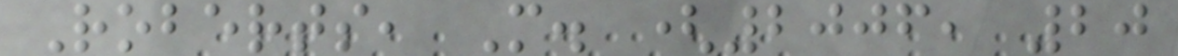Roberts, M. (2006, 20
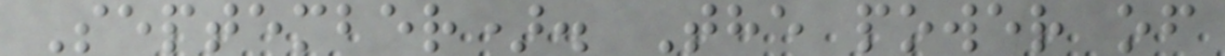September). The power of
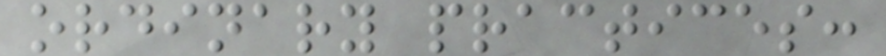ordinary practices:
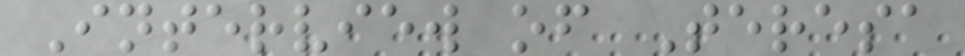Interview of Teresa
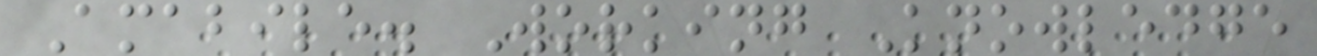Amabile. Working Knowledge
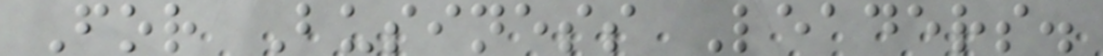For Business Leaders.
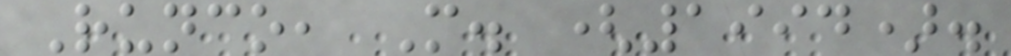Runco, M. (1994).
